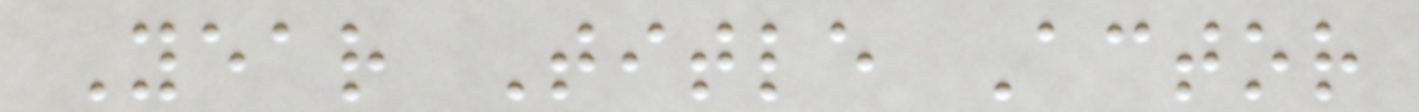Year Title Actor
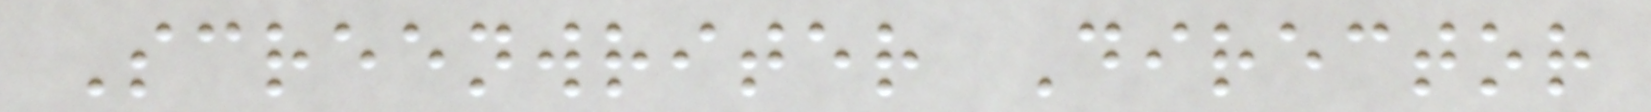Screenwriter Director
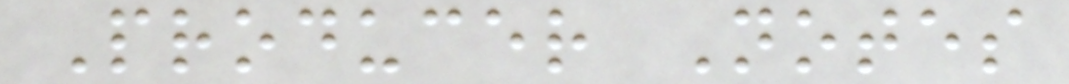Producer Notes
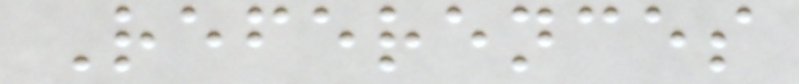References
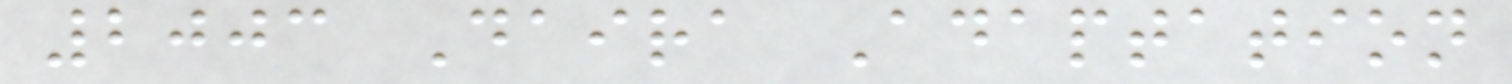2003 Daira Adaptation
